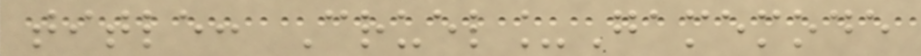title: Cruel_Gamemode
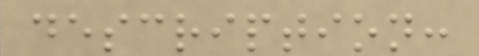description:
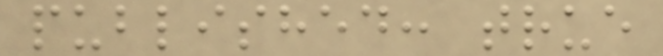published: true
